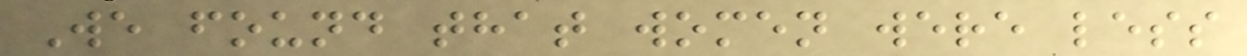We found that women were less
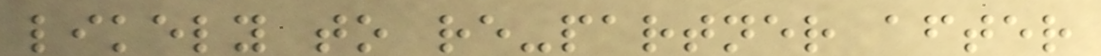likely to re-partner after
